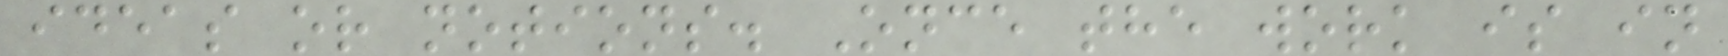ideas or notions. Once the work is in
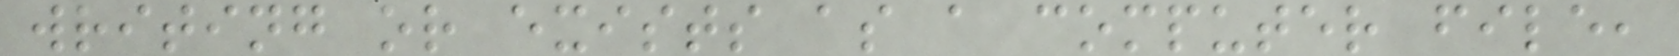writing or exists as a computer file,
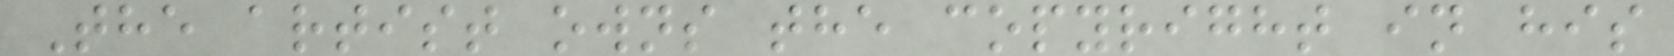The artist owns the copyright in his
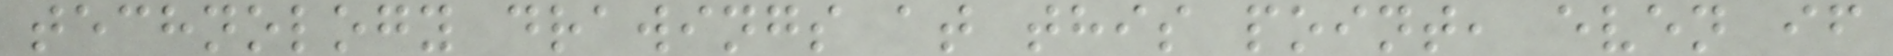technology drawings at this point, even if
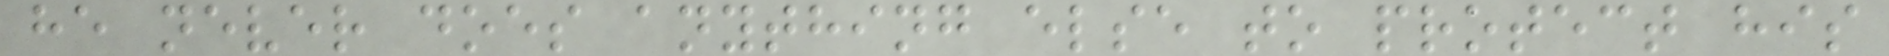he never does anything else to protect his
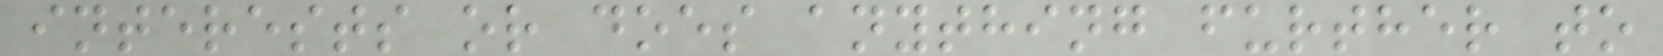interests or does anything further to
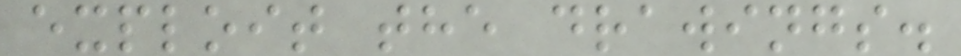exploit the drawings.
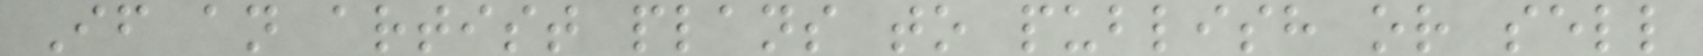If an artist plans to publish or sell
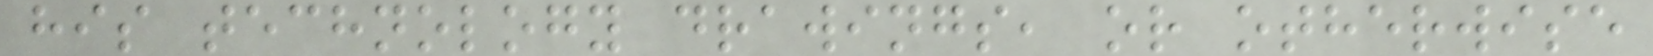his technology drawings, or otherwise
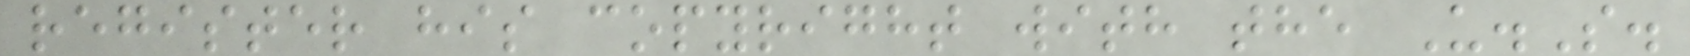register his copyright with the U.S.
